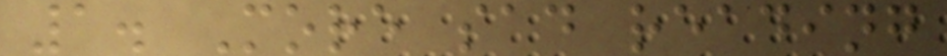1. More sad reading
